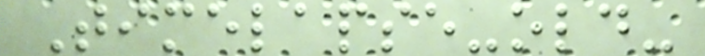Timelapse-old-
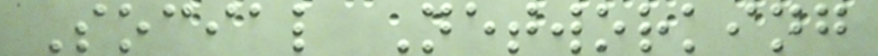Social Networking
